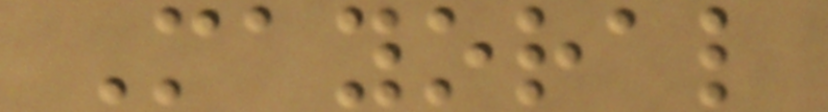Mayoral
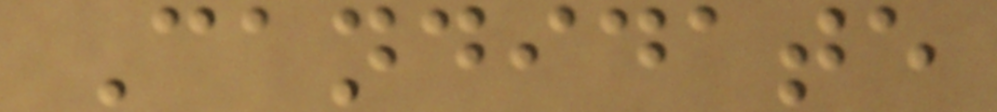Candidate
